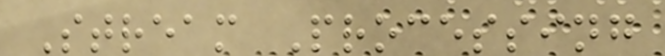Stream Processing
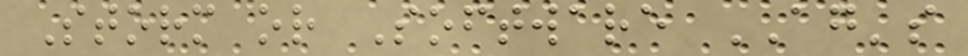Storm or Software AG's
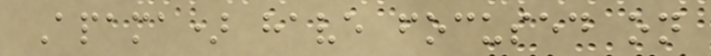Apama) have focused on
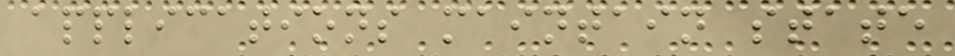applications maintain state
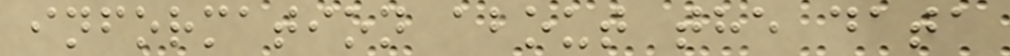information about the data
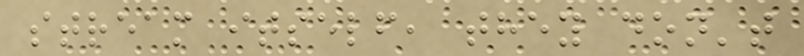stream itself, they don't
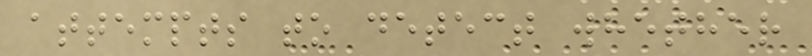attempts to detect whether
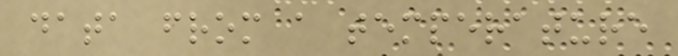data from a temperature
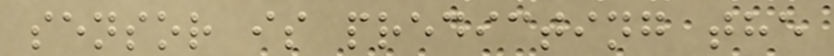sensor is predicting the
